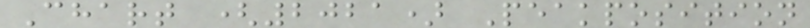Chart (2021) Peakposition
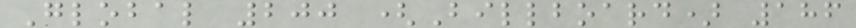Global 200 (Billboard) 186
